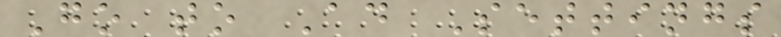Go to Ad Settings
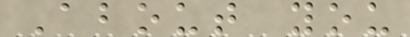About you
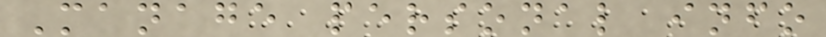Manage personal info
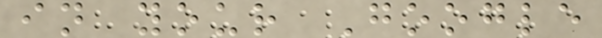in your Google
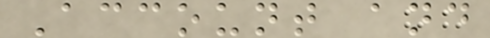Account and
